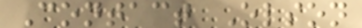Contact Olson
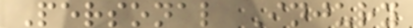Personal Injury
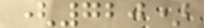(720)
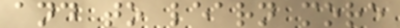and to learn more
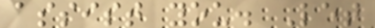assist you. Let
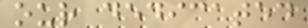our dedicated
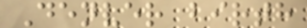Denver birth
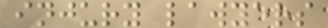injury lawyers
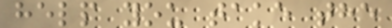help you take the
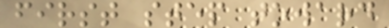first step toward
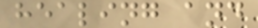healing and
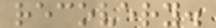recovery.
